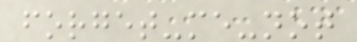forget-me-not
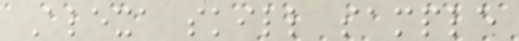Alexa skill sample
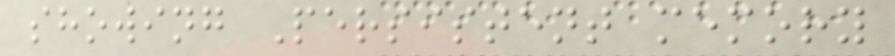showing Persistent memory
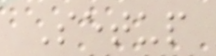Setup
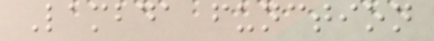Lambda function
